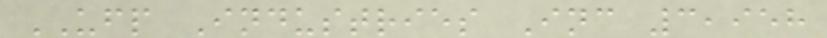UFP Industries Inc 3,958
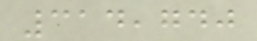314,740
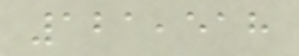121,518
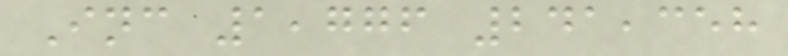Inc 1,776 241,358
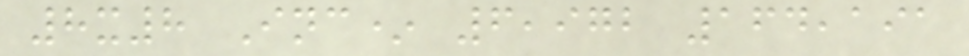8x8 Inc* 6,972 164,191
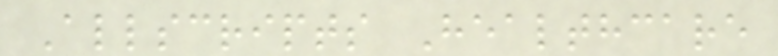Allscripts Healthcare
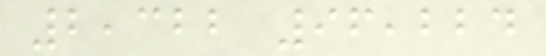2,322 96,224
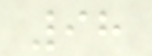98
